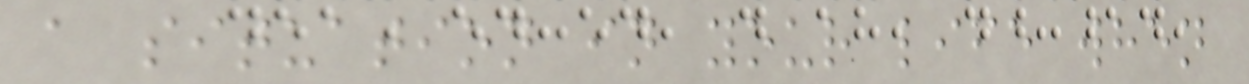a situation in your life when
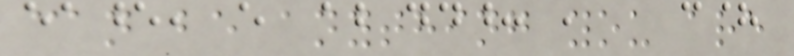can be anything you are
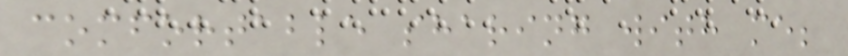comfortable sharing with me;
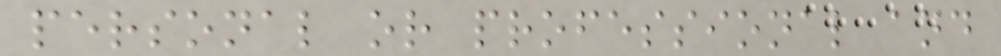personal or professional and
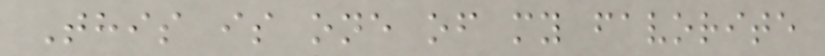This is one of my favorite
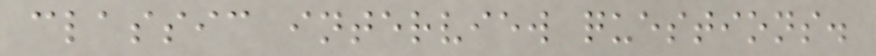classic interview questions.
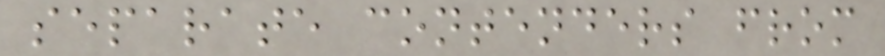separate contenders from
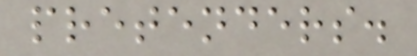pretenders.
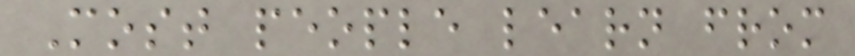Most people learn from
